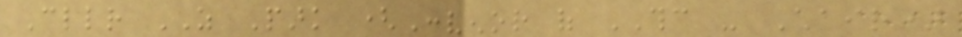Cllr AS Park (Convenor of THC - Chair)
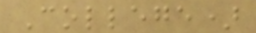College)
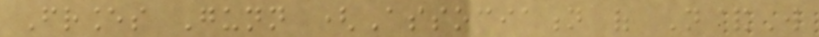Frances Gunn (Association of N&W
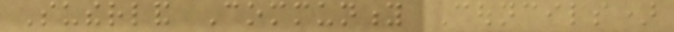Sutherland Community Councils)
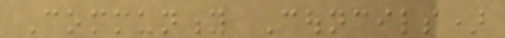Community Councils)
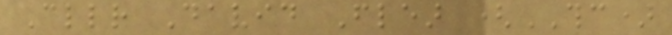Cllr David Flear (THC)
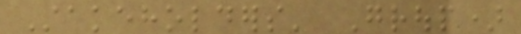Stakeholders' Group)
